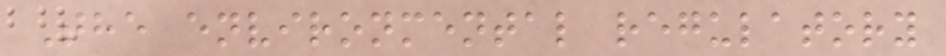The environmental regulatory
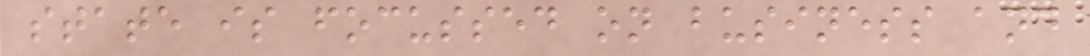state is focussed on business and
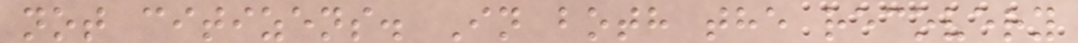not citizens. In both the recovery
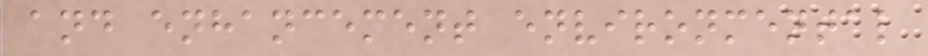and enhancement environmental
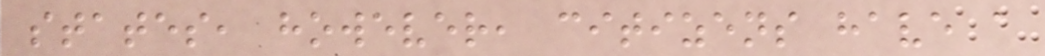states, however, citizens have a
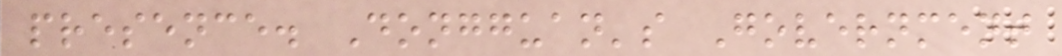presence. Dongguan's Government
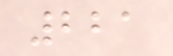221
